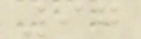97
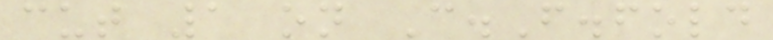cut 1 on C.F.fold
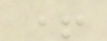+
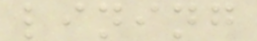lining
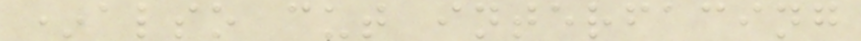*also cut interfacing
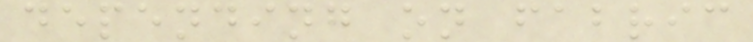depending on fabric
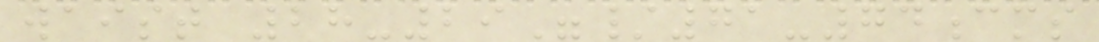waist 28-29"/71-74cms
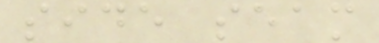side seam
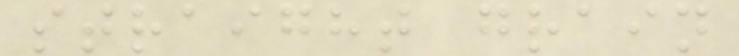straight grain
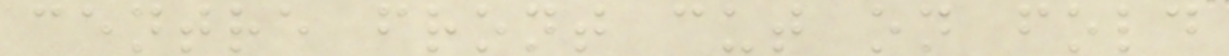centre front cut on fold
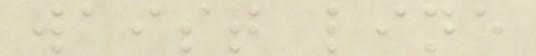waist line
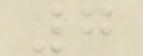7
